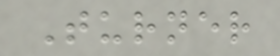Turner
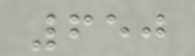650
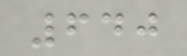640
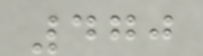470
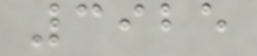3925
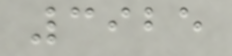3925
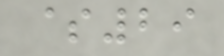$29
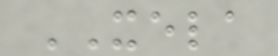XELA
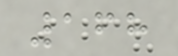168
